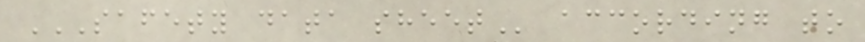SAFETY DATA SHEET according to
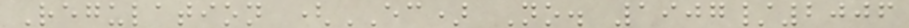Regulation (EC) No. 1907/2006
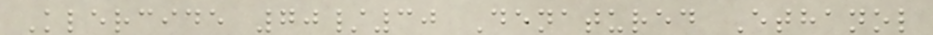Klercide 70/30 Denatured Ethanol
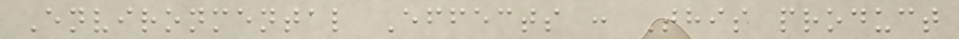Environmental Effects : This product
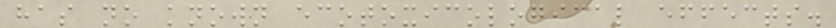has no known ecotoxicological effects.
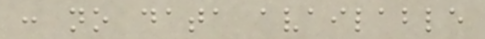: no data available
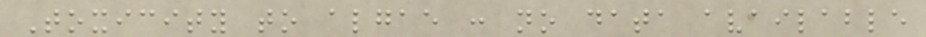Toxicity to algae : no data available
